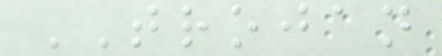TROJAN
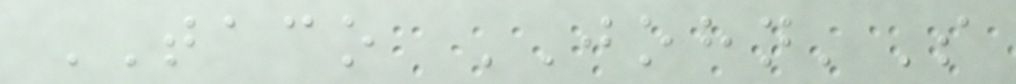TACO JOHN'S
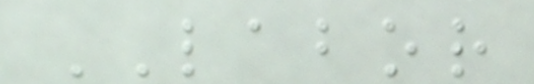LABOR
